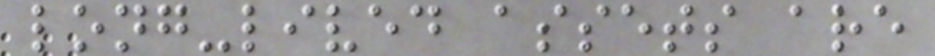long-lived assets are
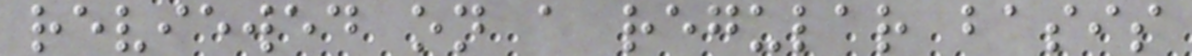reviewed on a regular basis
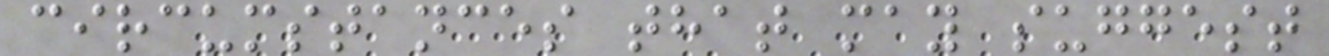circumstances that may suggest
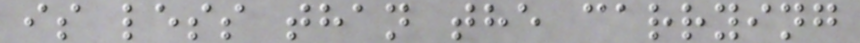is less than the carrying
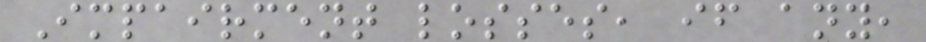Impairment losses, if any,
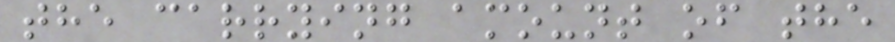the carrying amount of the
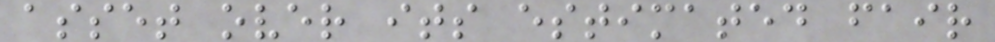asset over its estimated fair
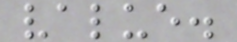value.
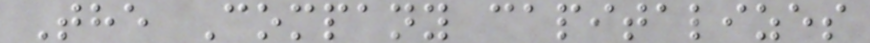The Company capitalizes
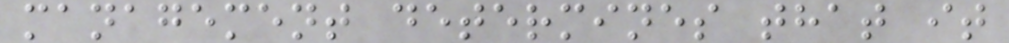management determines that it
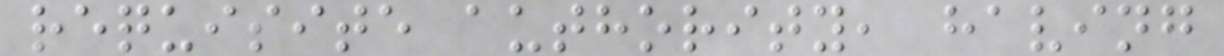requisite authority, having
